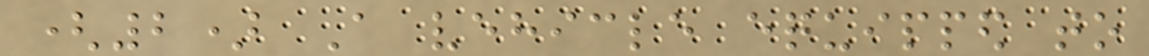(2) A vehicle equipped to
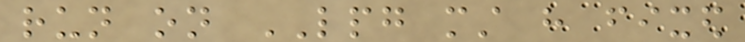run on LPG must have fixed
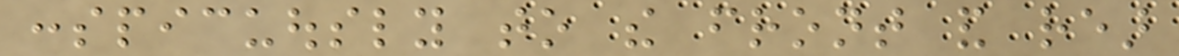conspicuously to the front and rear
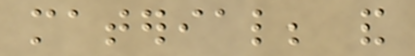material; and
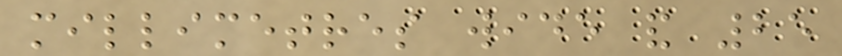millimetres wide and 25
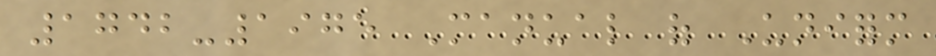1742-1975 Manual of Uniform
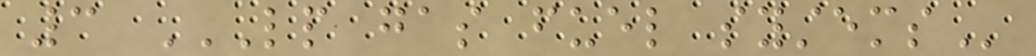3 LP GAS FUEL SYSTEMS
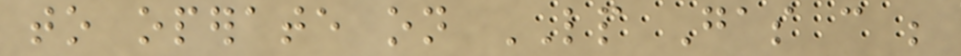to operate on LP Gas can be
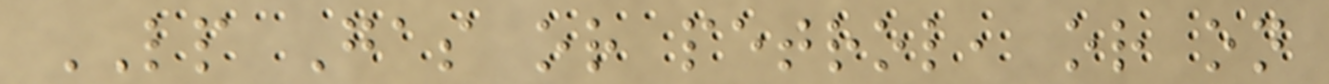LP Gas or petrol, or on
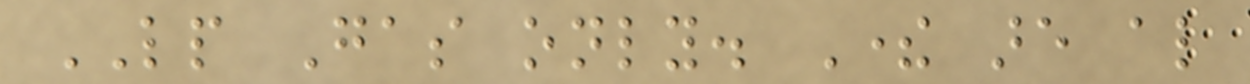LP Gas only. There are also
